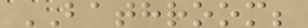BATHROOM;
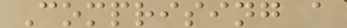Comprising a
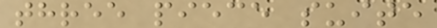three piece suite
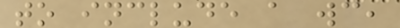to include a wc,
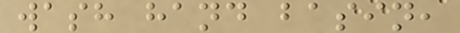wash hand basin,
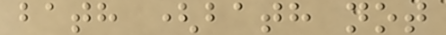bath (bath not
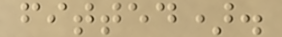fitted).
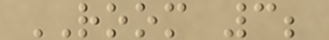ROOM 3;
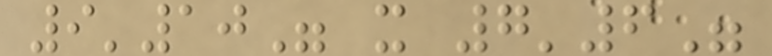9'10" x 7'6"
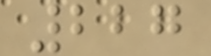227
